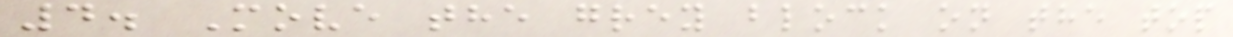4. Move the grey block on the top
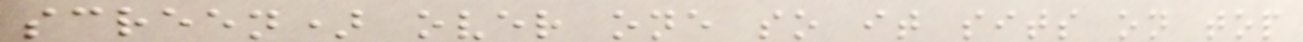screen) over one so it sits on top
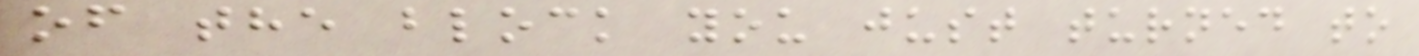of the block you just turned to
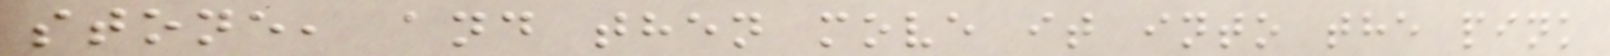stone, and then move it into the pink
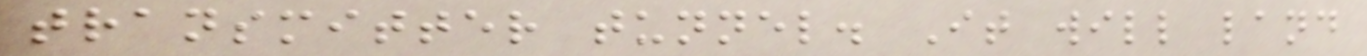transmitter tunnel. It will land
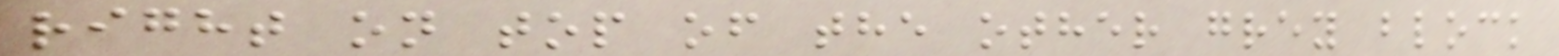right on top of the other grey block
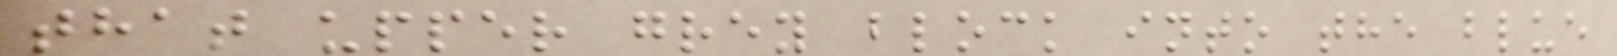that upper grey block into the blue
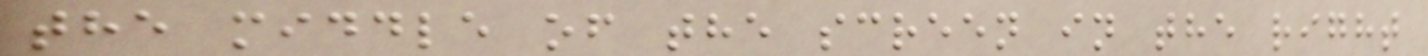the middle of the screen in the right
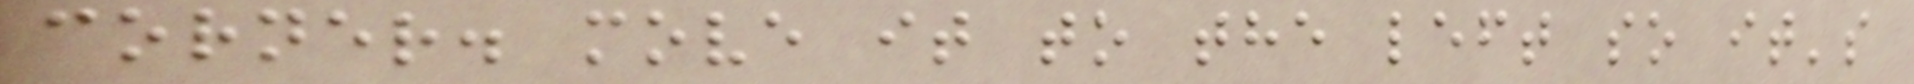corner. move it to the left so it's
